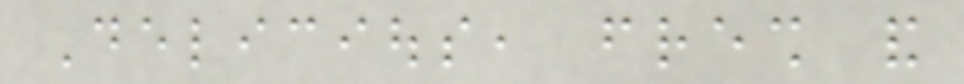Delicious, fresh and
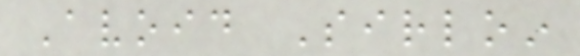Avoid Sirloin
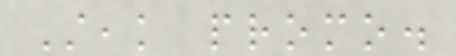Steak promo.
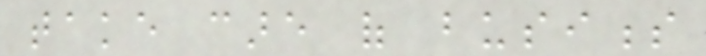take care of business
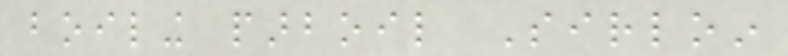boiling parboil Sirloin
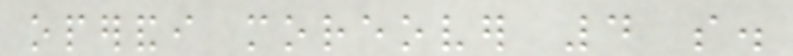operandi moreover 4 so.
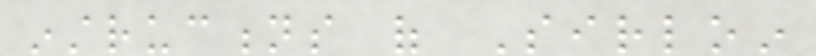instructions of Sirloin
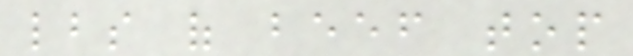lbs of beef top
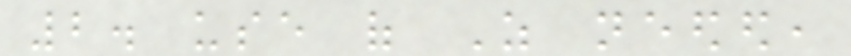2. use of As needed,
